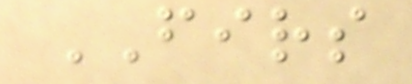FIRS
